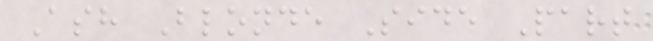Ash Blonde Side Part
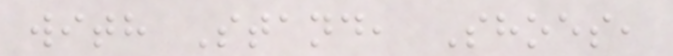with Stand, Shoes,
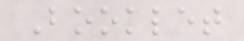Booklet
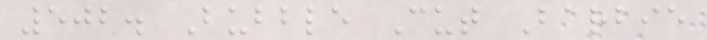502. Bubble Cut Barbie
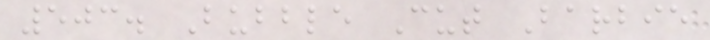503. Bubble Cut Barbie
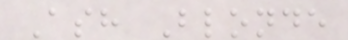Ash Blonde
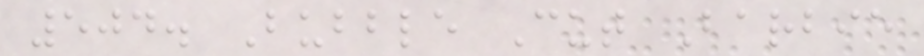504. Bubble Cut Barbie
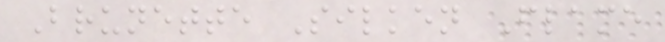Brunette Silken Flame
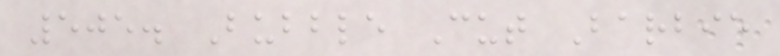505. Bubble Cut Barbie
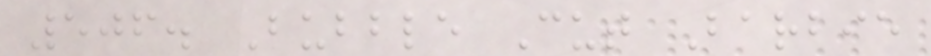506. Bubble Cut Barbie
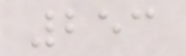253
